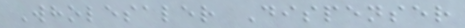Wholesaler Dispenser
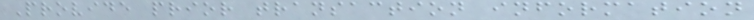Provide prior transaction information
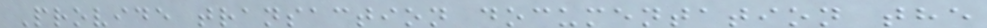Provide transaction documentation the
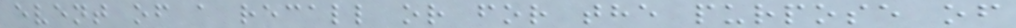event of a recall or for the purpose of
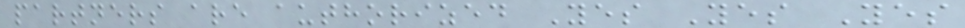partners are authorized Yes Yes Yes
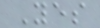Yes
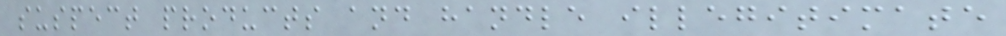suspect products and handle illegitimate
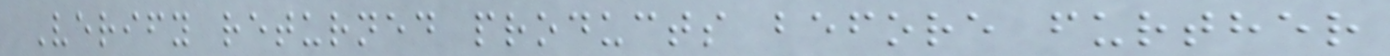Verify returned products before further
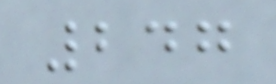247
